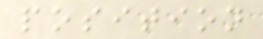position
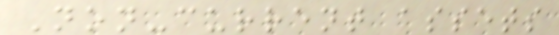Non-current assets
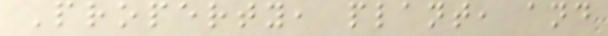Property, plant, and
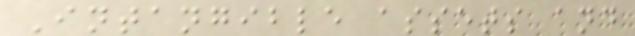Intangible assets and
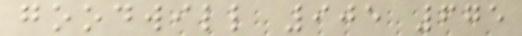goodwill 905 675
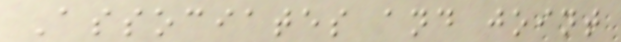Associates and joint
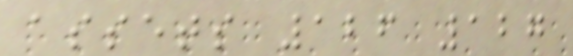assets 126 127
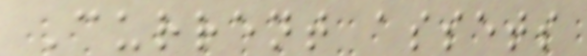Current assets
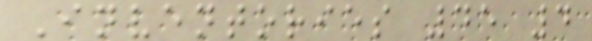Inventories 45 4
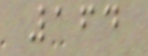164
